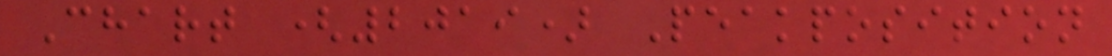Chart (2019) Peakposition
